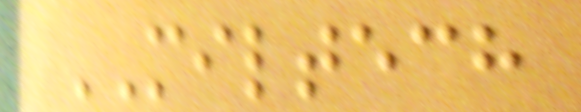MILTECH
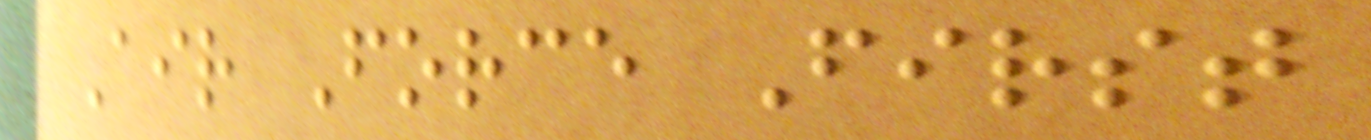Air Force First
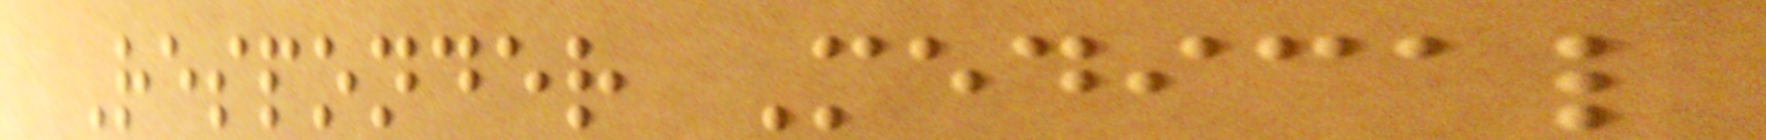Responder Medical
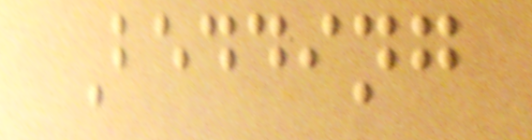Bedding
